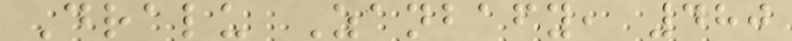Dralu Zanbafy, 480
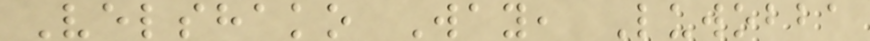Velshako Way, Luwobba
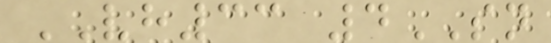VH33 4SN
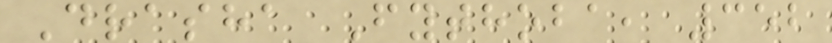Drasha Fythoba, 352
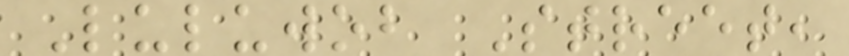Luluwob Street,
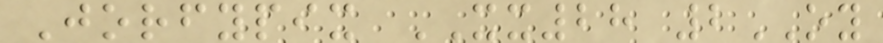Jorfypix XX28 2OY
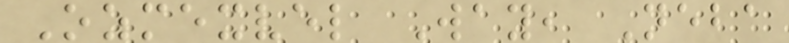Ozmexvel Way, Neba
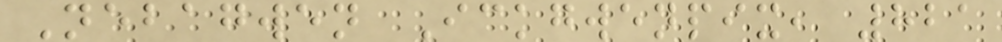Nebagwen Ickgwenpix, 821
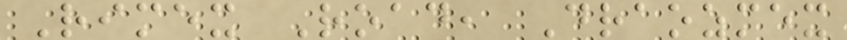Rimex Road, Draozmex
